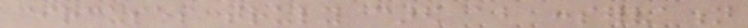circuses truly cared about conservation
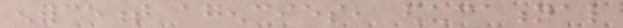enforcement agencies, educational
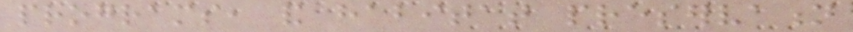programs, and habitat preservation
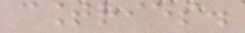countries.
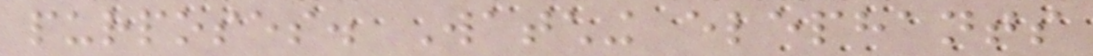purposes. Watching elephants
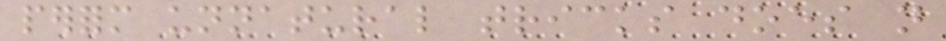perform unnatural tricks does not
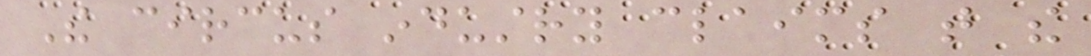The circus industry claims that the
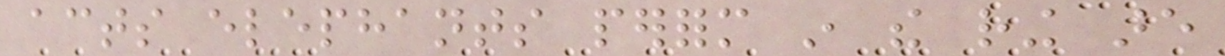acts elephants perform in the ring are
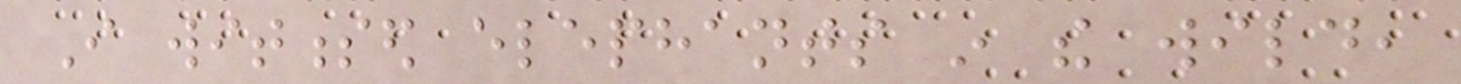I witnessed elephants in the wild,
